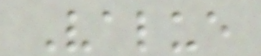Value
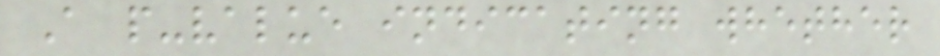A p-value indicating whether
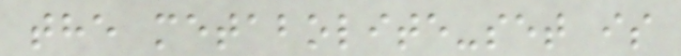the metabolite-set is
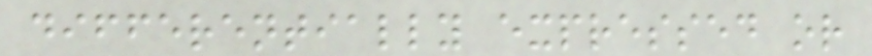differentially expressed or
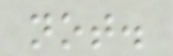not.
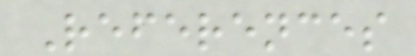References
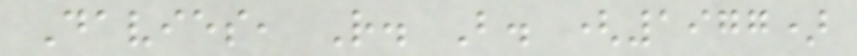Davies, R. B. (1977)
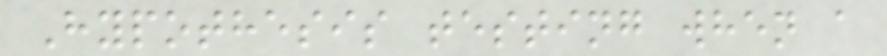Hypothesis testing when a
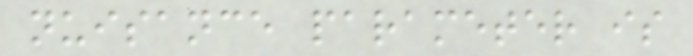nuisance parameter is
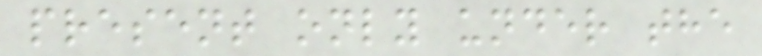present only under the
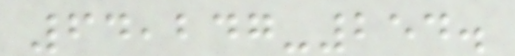64,247-254.
